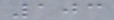103
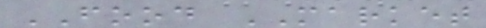FOOD MARKET
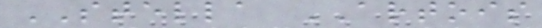STELLA ARTOIS
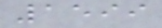1599
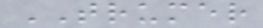TRUMER
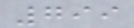799
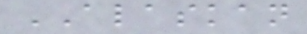ALASKAN
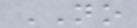NO
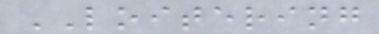LOITERING
